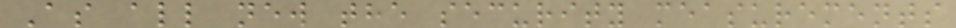As all new the security measurements
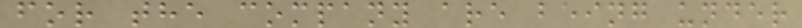for the company are being under
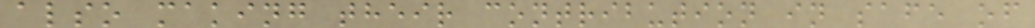also making their contribution in safe of
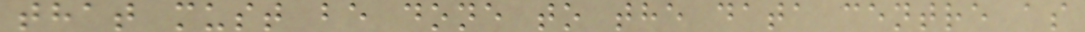that must be done to the data centre as
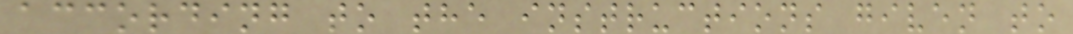according to the instructions given to
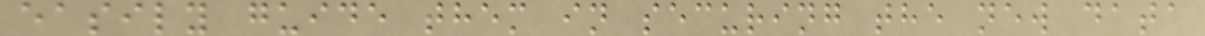easily guide them in securing the new data
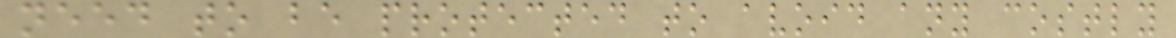need to be protected to avoid any costly
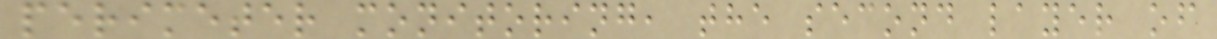perimeter monitoring, the second layer of
